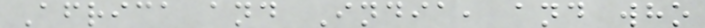Africa and India, and who
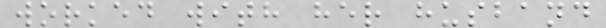worked with her husband
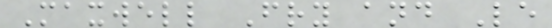Maxwell Fry and Le
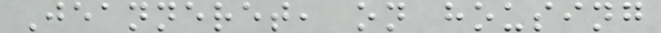Jeanneret, on housing
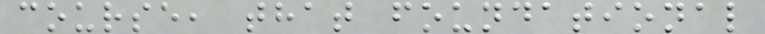course, that foundational
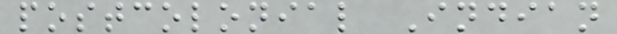postcolonial Indian
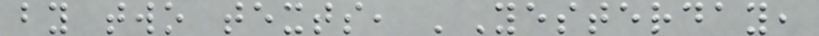by two texts, 'Yesterday,
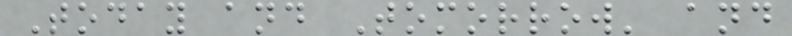Today and Tomorrow' and
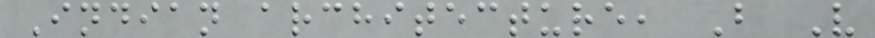Indian architecture, B V
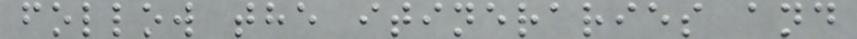follow the itineraries and
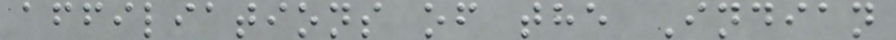affiliations of the Indian
